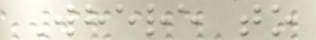Where to
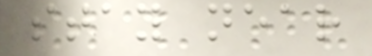stay near
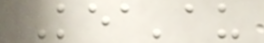Kea'au
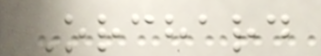Orchard
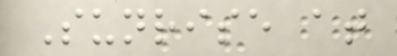Sunrise at
